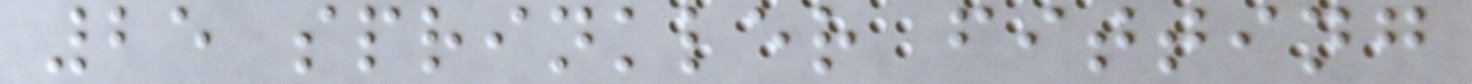25 sprinkler fitting
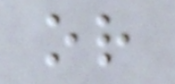or
